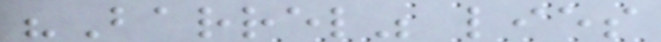"Barrel" lies
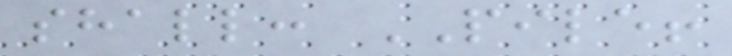shall: PILE!
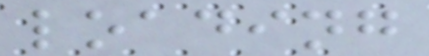loading
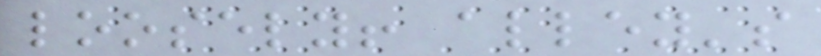loosely! alley's
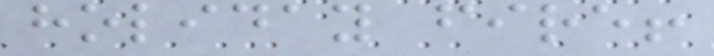holiday fire!
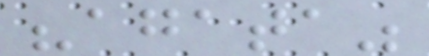"agata"
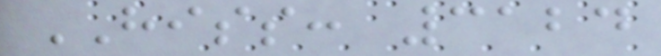HISS: 3124
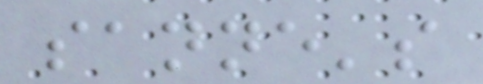sanne's
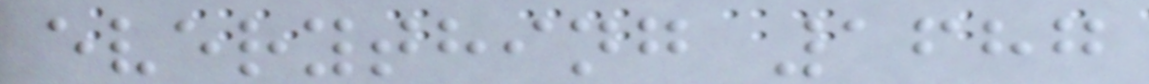everything 1687
